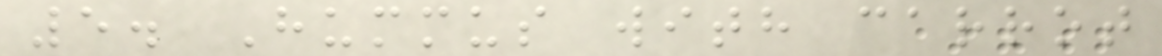5. Hummus with carrot
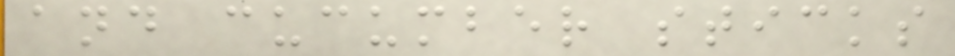and cucumber sticks
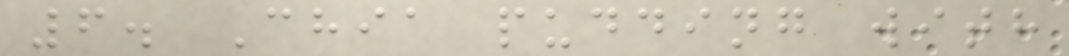6. Chia pudding with
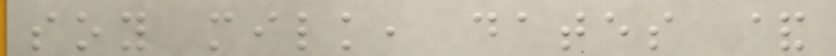soy milk, dates &
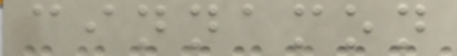cinnamon
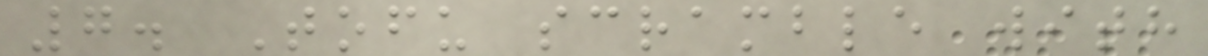7. Tofu scramble with
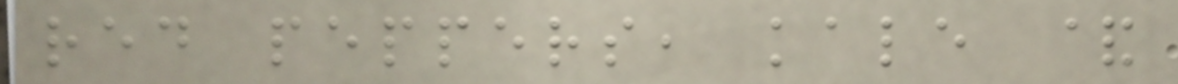red peppers, kale &
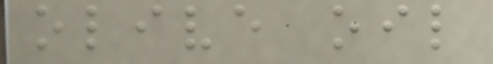olive oil
